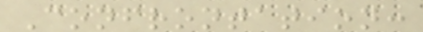Confrontation:
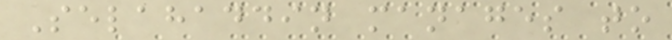Selahaddin manages to
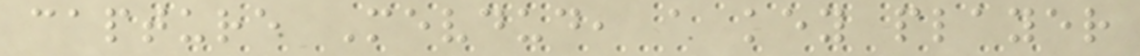capture Mevdud, a key player
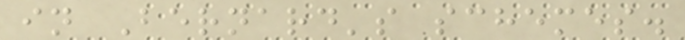in Bernard's schemes.
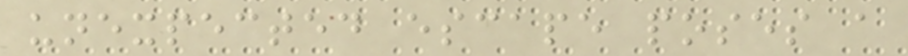unexpected escape poses a
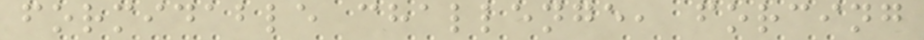formidable challenge, forcing
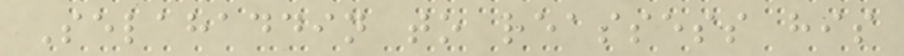Selahaddin to reassess his
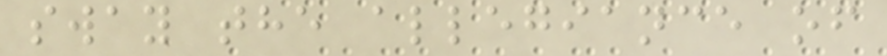sway the allegiance of
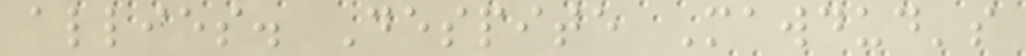allies. Despite Mawdud's
